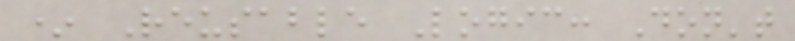* Reusable Logic: Don't
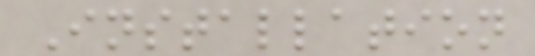Installation
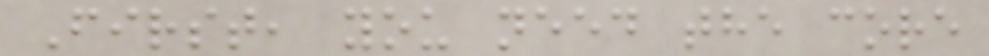First, you need the core
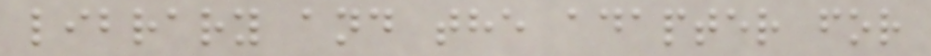library and the adapter for
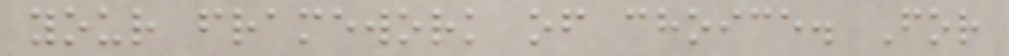your framework of choice. For
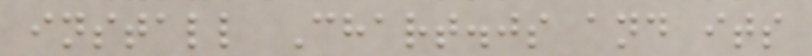install Chart.js and its
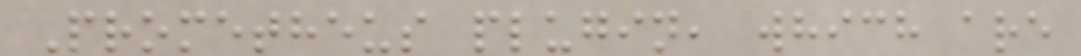Prometheus plugin, which are
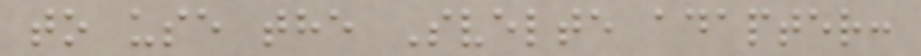to use the Svelte adapter:
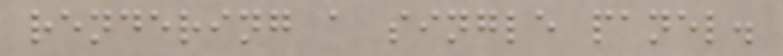rendering a single panel.
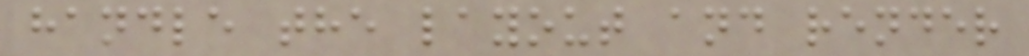handle the layout and render
